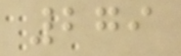279
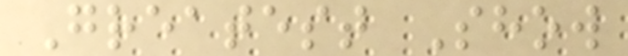Greatest Show
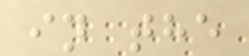in the
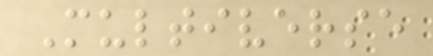Multiverse
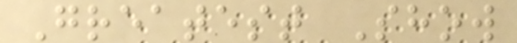Greatest Show
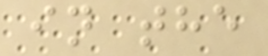in the
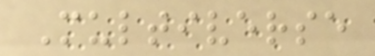Multiverse
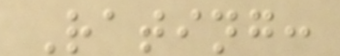Rating:
